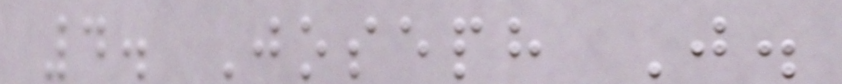4. Joseph J.
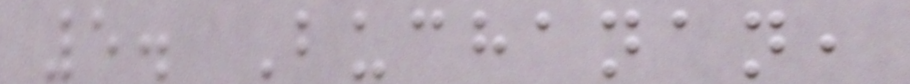5. Buchanan,
